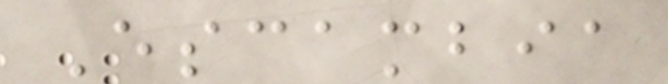Escambia
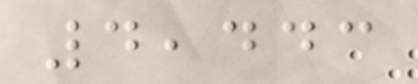4,443
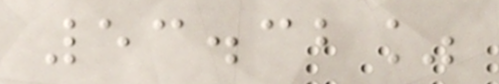53.32%
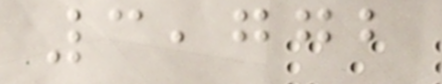3,772
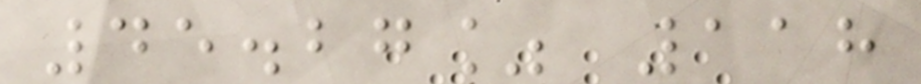45.27% 118
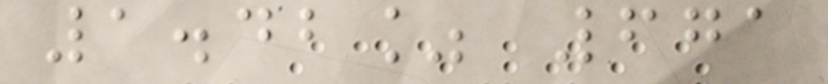1.42% 671
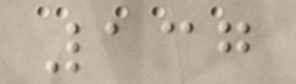137
